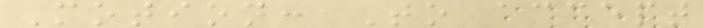Motion: To accept
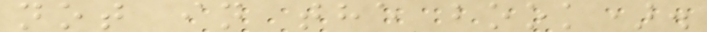not in the book).
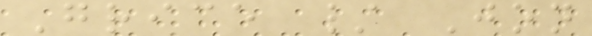Grice / Jon
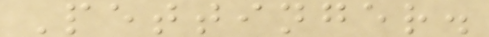Pettinger.
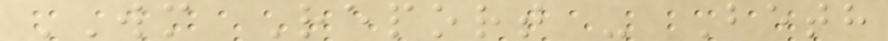WM Report - Beth
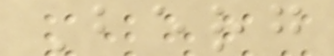Berg
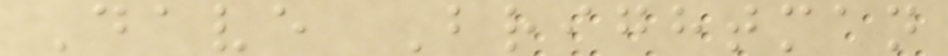Dave Brightman
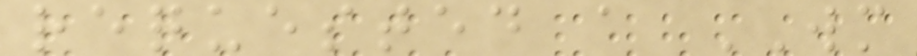requested a WM
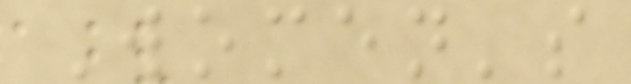Women's
